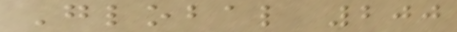Global 200
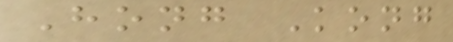Hong Kong
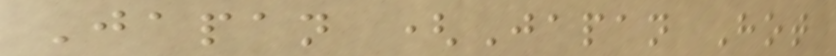Japan (Japan Hot
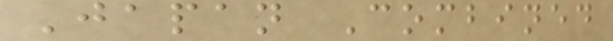Japan Combined
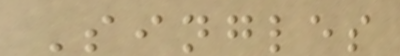Singles
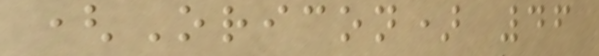(Oricon) 46
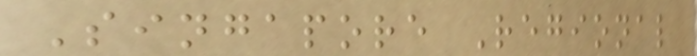Singapore Regional
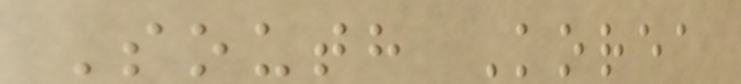South Korea
